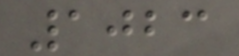1023
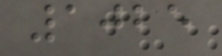1025
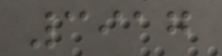3917
